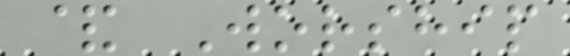& Worship
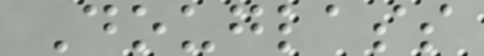Douglass
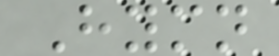Hymn
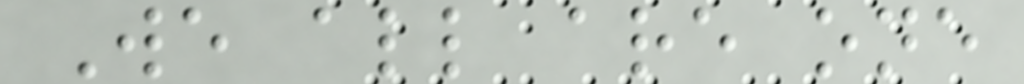We all are one
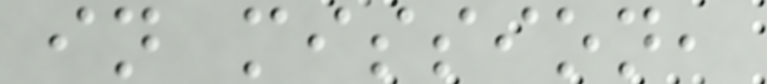in mission,
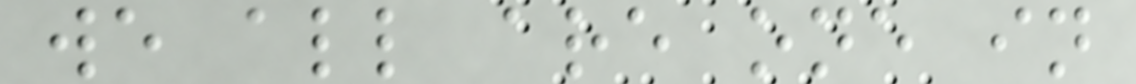we all are one in
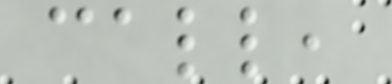call,
